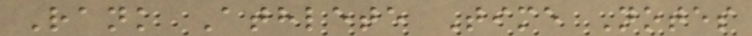Rank Athlete Time Notes
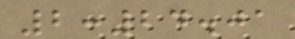2:24.01
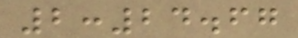2:24.67
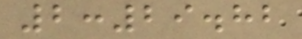2:29.82
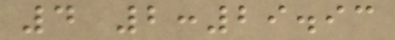4 2:29.93
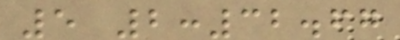5 2:32.67
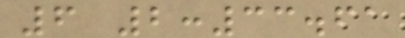6 2:33.61
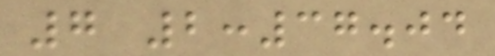7 2:37.04
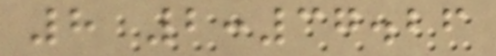8 2:37.26
